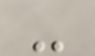-
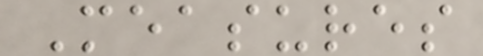Measures
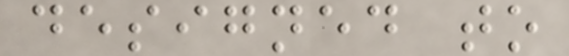designed to
